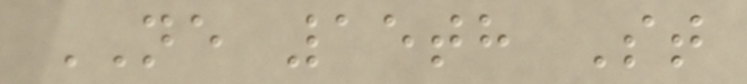NE 15th St
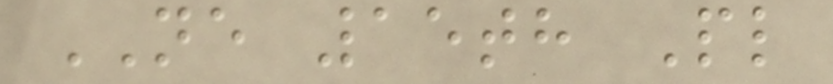NE 15th Pl
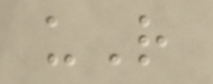uR
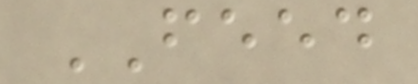FEED
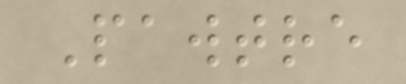Pawtre
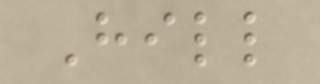Hill
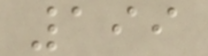199
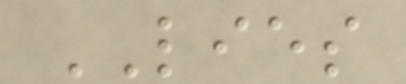LIES
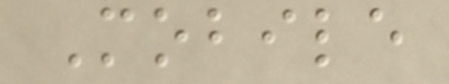Mobile
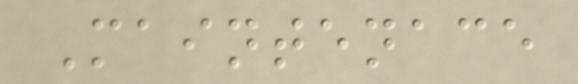Maintenace
